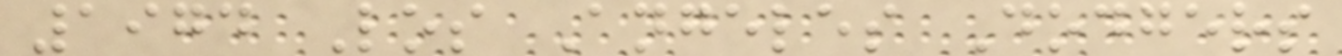1974 Los Angeles Dodgers
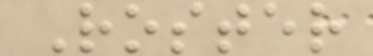Roster
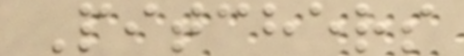Pitchers
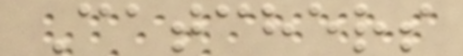Catchers
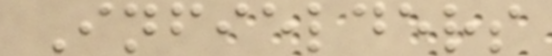Infielders
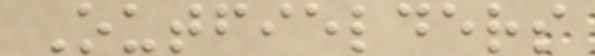Outfielders
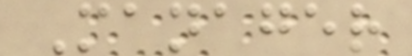Manager
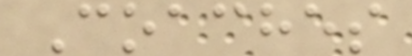Coaches
